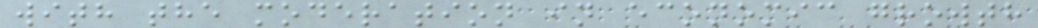with the moderation in economic growth
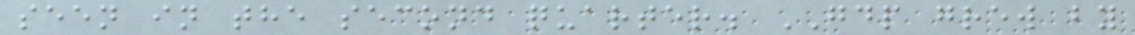seen in the second quarter. GDP grew by
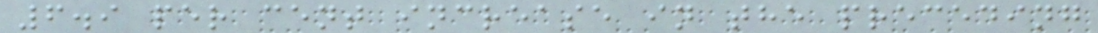6.9 per cent increase in the preceding
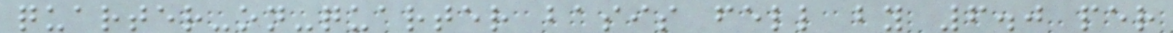quarter-on-quarter basis fell by 6.0 per
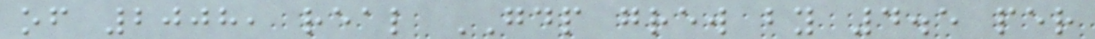of 2008, real GDP grew by 4.5 per
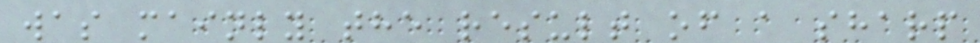was mainly the result of a sharp
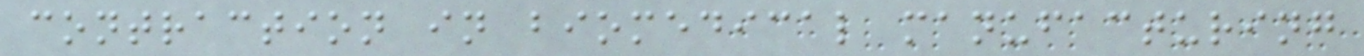contraction in biomedical manufacturing
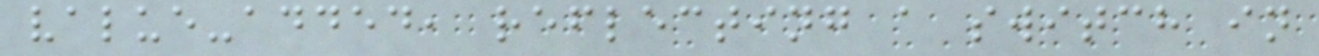value-added, reflecting a switch in
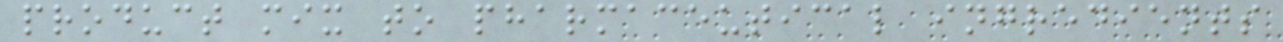product mix to pharmaceutical ingredients
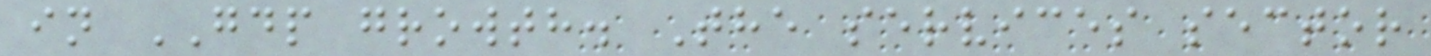in GDP growth. The services sector
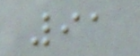91
